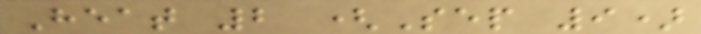Heat 2 (Sep 9)
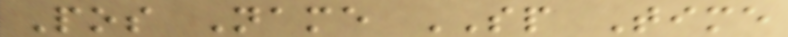Pos Name SP Time
